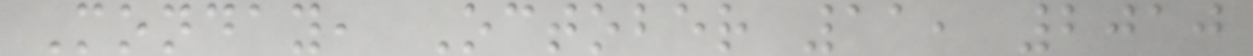Monday, October 11, 2010
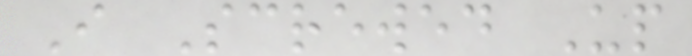I Screwed Up
